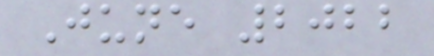June 2022
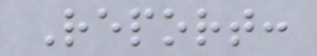Report:
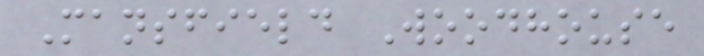Mansfield Woodhouse
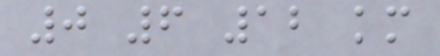0 6 12 km
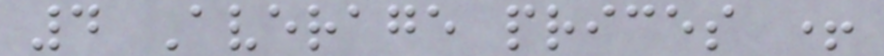4 Average prices +
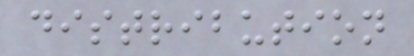distribution
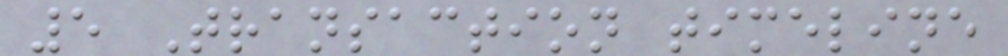5 Transaction timeline
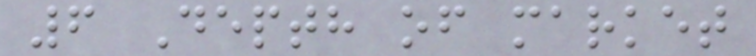6 Depth of market
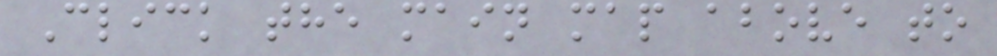Click the main map above to
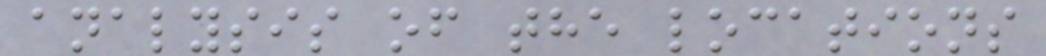analysis of the locations
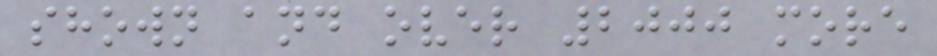shown and over 2000 more
